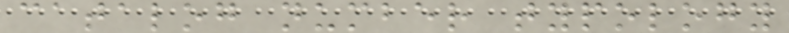catalog number typology
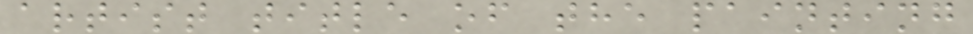artist title of the painting
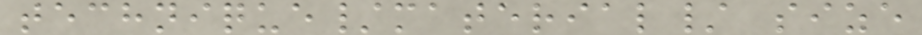technique/material/ size
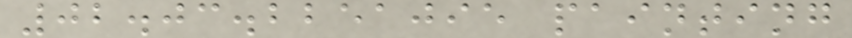02.03.2251095 painting
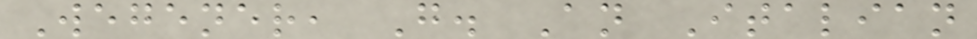Wegener, G. An Italian
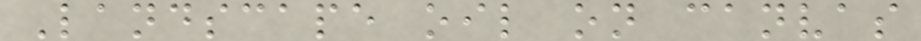Landscape oil on canvas
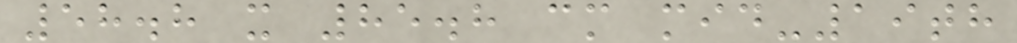58.8 x 85.8 cm mid-19th
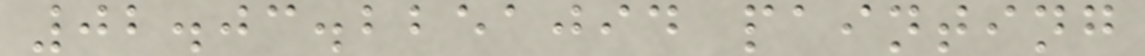02.03.2251094 painting
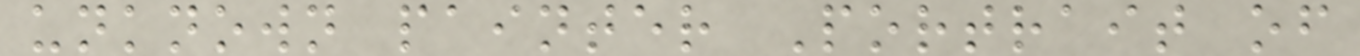unknown painter Portrait of
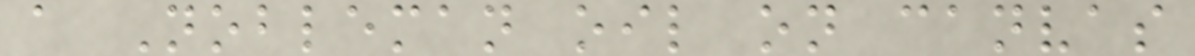a Nobleman oil on canvas
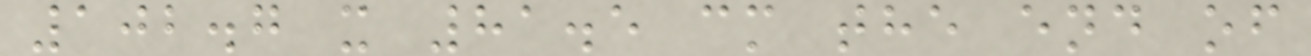102.7 x 81.5 cm the end of
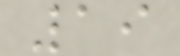19
